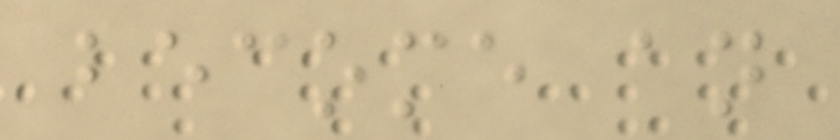become an
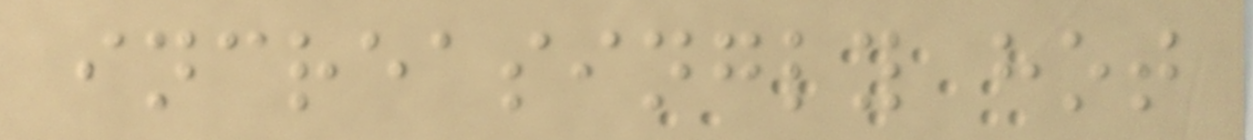increasingly hot
